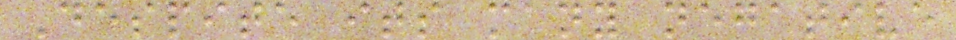Despite its many negative
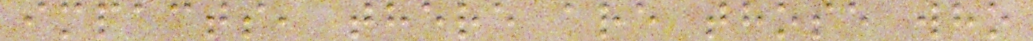impacts, there are those who
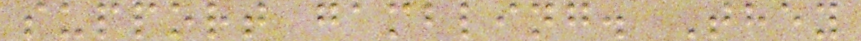support gambling. They
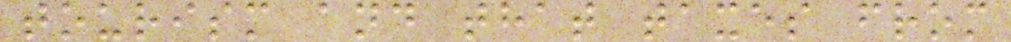tourism and that taxes from
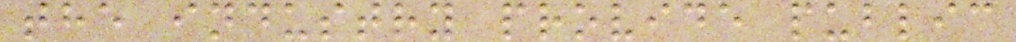the industry provide public
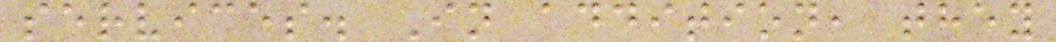services. In addition, they
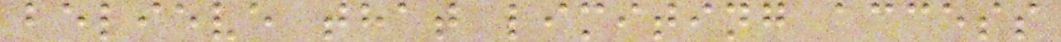believe that limiting access
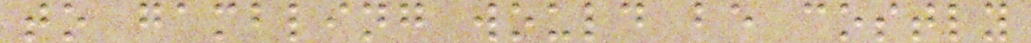to gambling would be costly
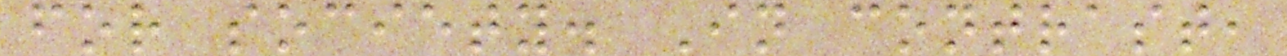for society. In contrast,
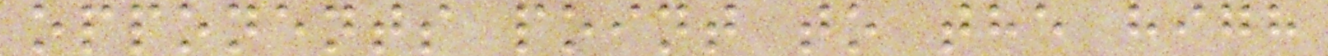opponents point to the high
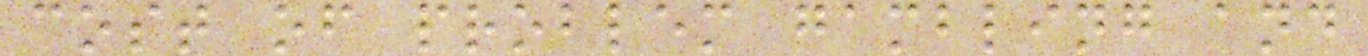cost of problem gambling and
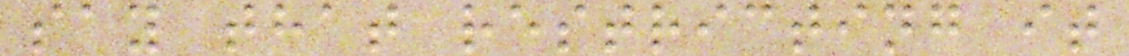say that restricting it
